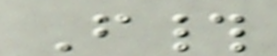F#
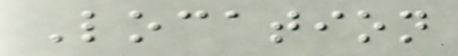Location
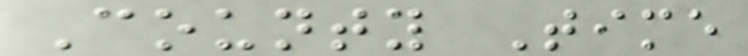County Time
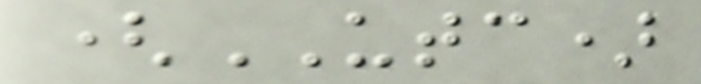(UTC)
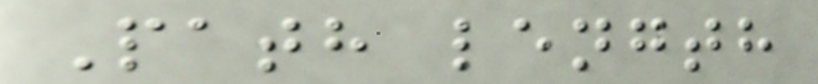Path length
